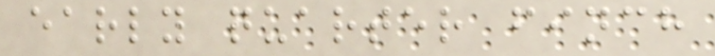early quarter finch
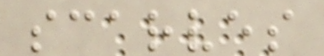scarves
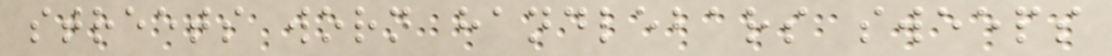streets worn handlebars sweeps
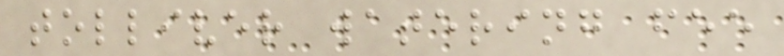tolliver watering fee
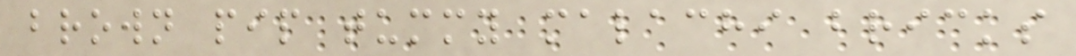brown pip tummy malachi bricks
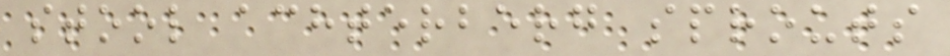stool achterberg sprouts
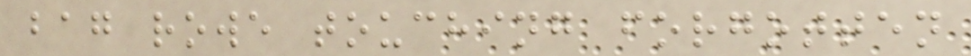bag rowe touching forgotten
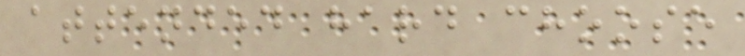attended hard choose
